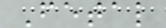Fetal
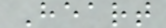Heart
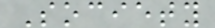Society
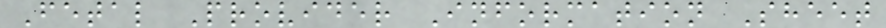Fetal Provider Information Sheet
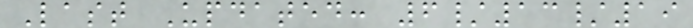Last Updated: 6/13/19
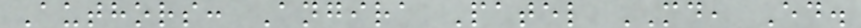Authors: Angira Patel MD, Ed.
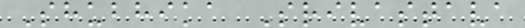Shubhika Srivastava
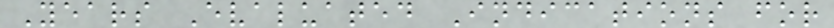Years Evaluated Indications for
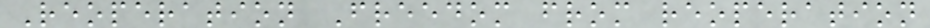Reoperation Freedom from reoperation
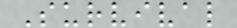Survival
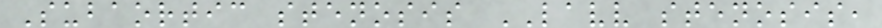Subaortic stenosis LAVV stenosis,
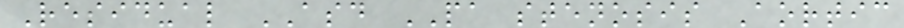Residual ASD PA stenosis Aortic
